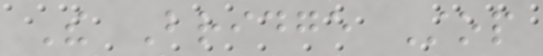The Bridge Stop
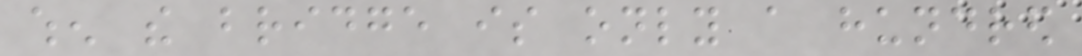when the bridge is only a hundred
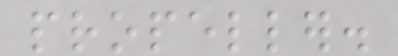propeller.
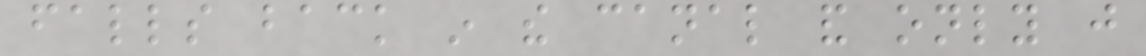falls back in the canal and only just
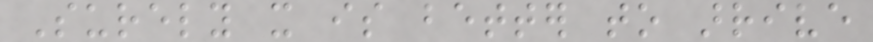Surely it is better to arrive
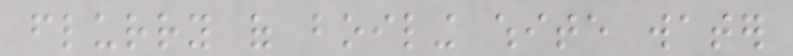flurry of boiling white water
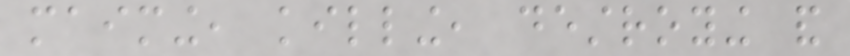maiming, killing, destroying and
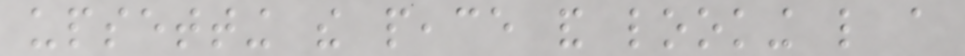upsetting the peace and looking like a
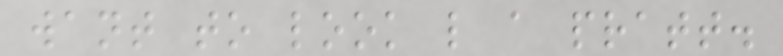want to look like a pratt.
